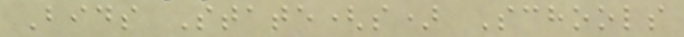Bids State(s) Schools
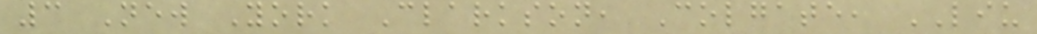3 New York Clarkson, Colgate, LIU
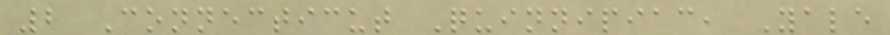2 Connecticut Quinnipiac, Yale
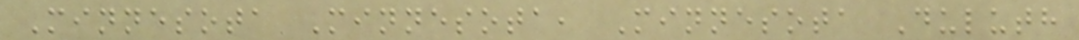Minnesota Minnesota, Minnesota Duluth
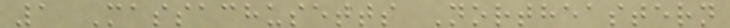1 Massachusetts Northeastern
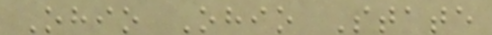Ohio Ohio State
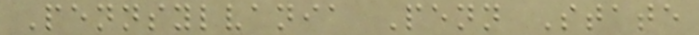Pennsylvania Penn State
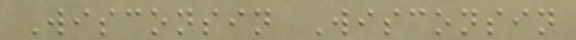Wisconsin Wisconsin
